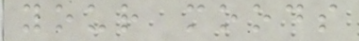your moods
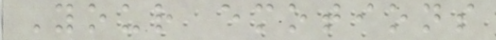Your emotions
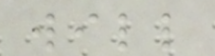will
